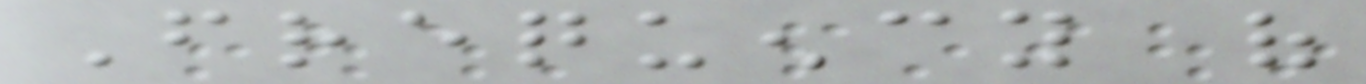Frequency of
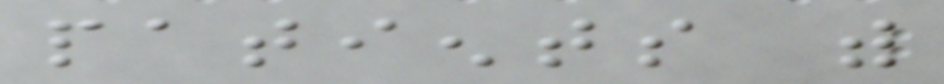patients with
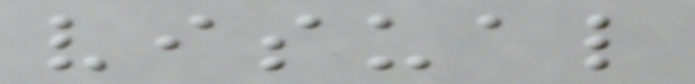visual
